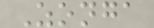Zonga
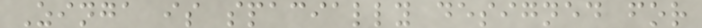Zinga is spacially designed for
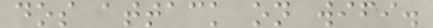dos attack on wifi.
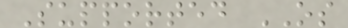Supported OS
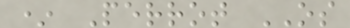* Perrot OS
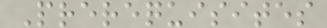Prerequisites
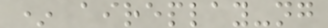* aireplay-ng
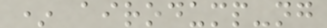* airodump-ng
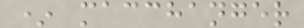* macchanger
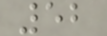52
